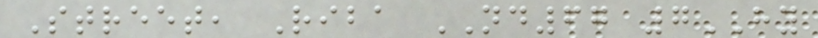Street, Riba ND67 7HY
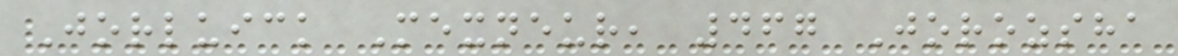Jorluick Mexneur, 467 Jorozsha
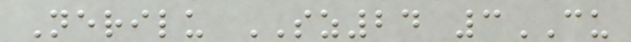Nerilu SZ24 3CU
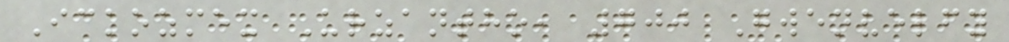Ickozmex Urzantho, 700 Gwenvelfy
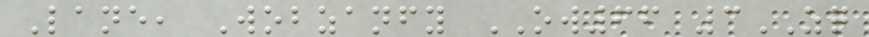Lane, Wobzanfy OW66 3ZQ
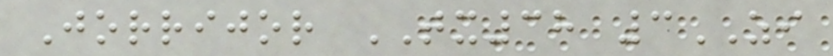Jorrijor TX38 3ZI
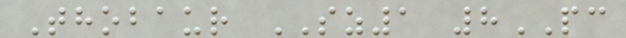Thobaur SZ1 8PC
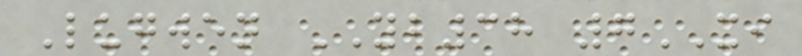Lugwen YB38 7XI
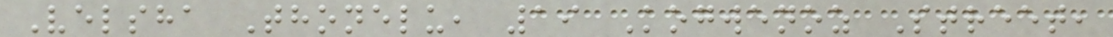Velsha Thonelu, 19 Kogwenoz Street,
